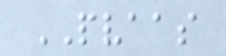PVAAS
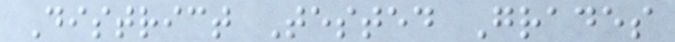District Tested Grades
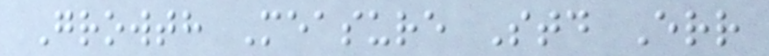Growth Measure Std Err
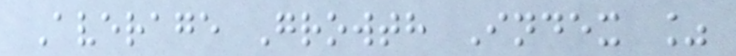Average Growth Index %
